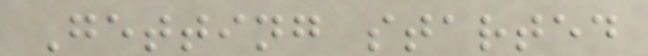Getting started
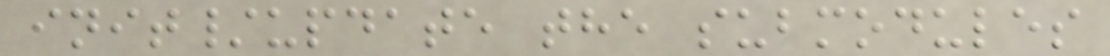init/update the submodules
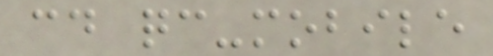cd qc-mobile
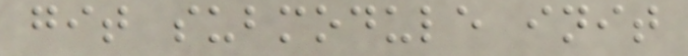git submodule init
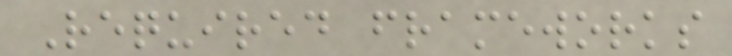Required frameworks
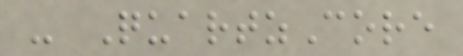- QuartzCore
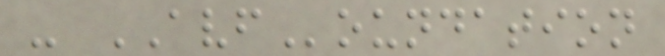- AVFoundation
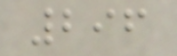296
